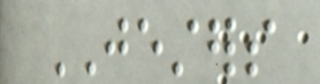JESTERS
